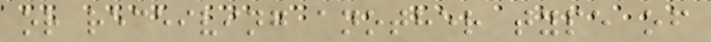or receiving another type of
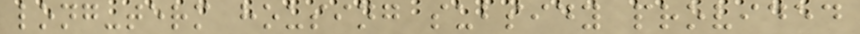long-term housing subsidy provided
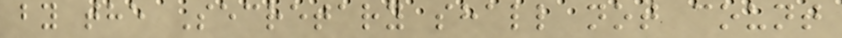by the Secretary shall not count
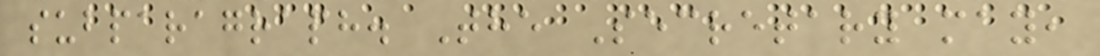subparagraph. The Secretary may,
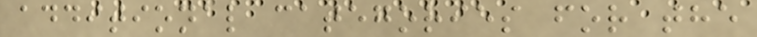additional categories for the
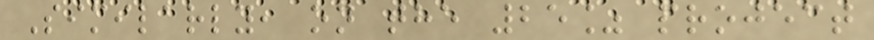Similarly, on the 25% project
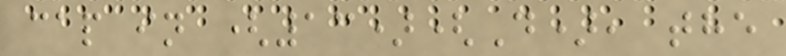cap in (13)(D), the
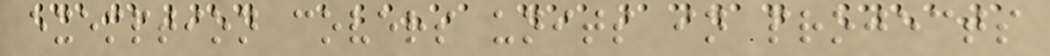exemption covers units in projects
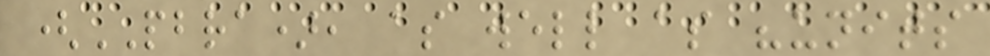(PBRA), as well as "units
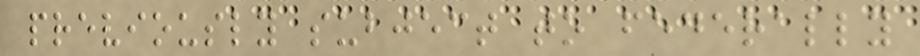previously subject to federally
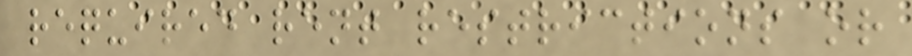required rent restrictions or
